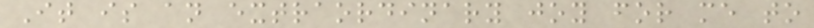It is an extraordinary joy for me to
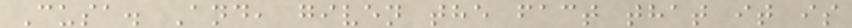Cusa. And, given the fact that it is
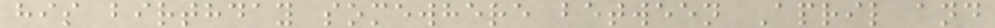his birthday somewhere between April and
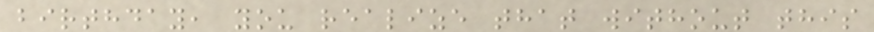birthday, you realize that without this
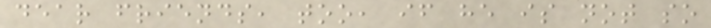dear friends, too, if he is not so
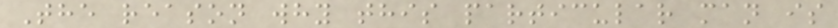The reason why this particular man is
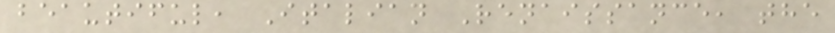beautiful, Italian Renaissance, the
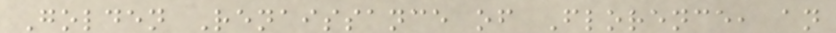Golden Renaissance of Florence, an
